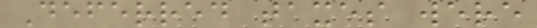Deferred taxes were
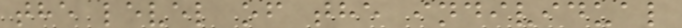the level of the individual
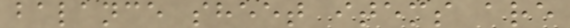balance sheet items are
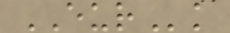EURk
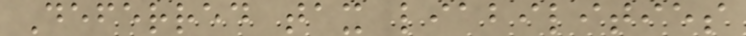Deferred tax liabilities
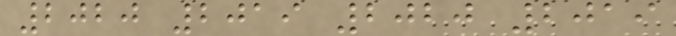2020 2019 2020 2019
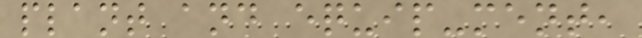plant and equip-ment,
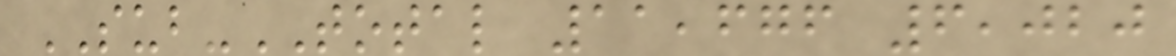SUB-TOTAL 11,676 6,020
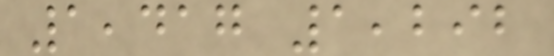1,417 1,292
